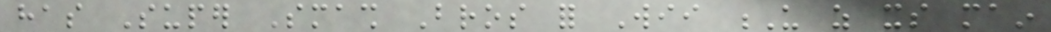has Super Smash Bros for Wii U as its main
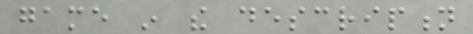game in the description
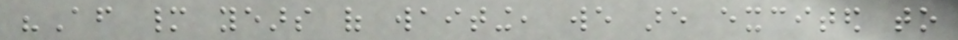"After many years of waiting, we are excited to
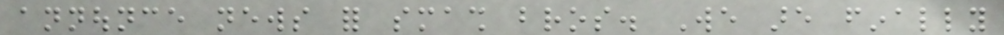announce news for smash bros. We are finally
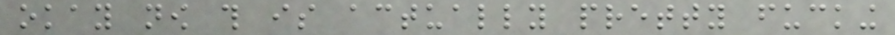okay now this is actually pretty fucking
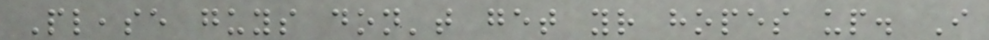Please guys don't get your hopes up. I
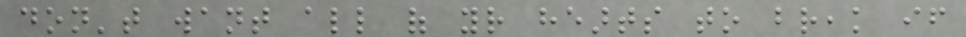don't want all of your hearts to break if
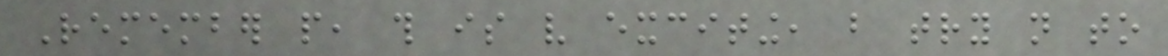Remember people, this is very exciting, but try not to
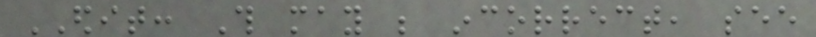EDIT: This may be incorrect, see
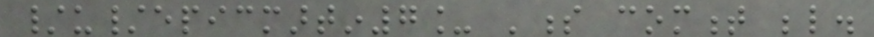/u/epicmartin7_ 's comment below.
